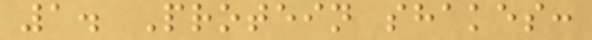1. Protein shakes:
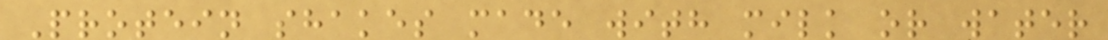Protein shakes made with milk or water
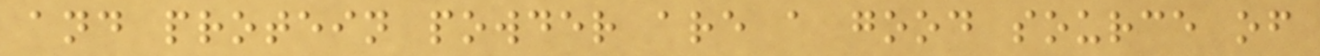and protein powder are a good source of
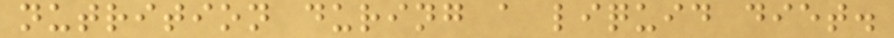nutrition during a liquid diet.
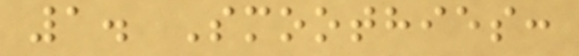1. Smoothies:
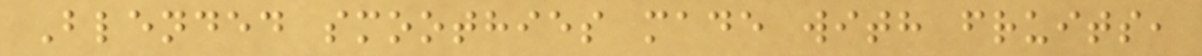Blended smoothies made with fruits,
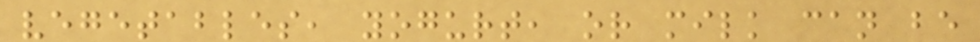vegetables, yogurt, or milk can be
